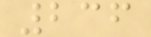236
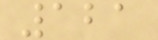121
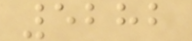5282
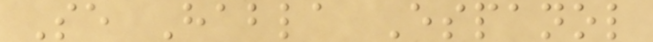Se Habla Espanol
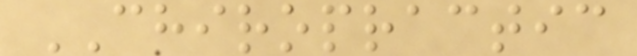CHIROPRACTIC
